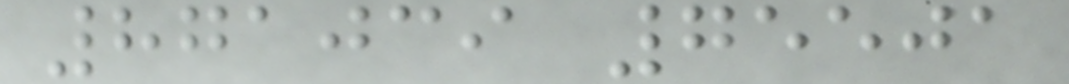871039 75501
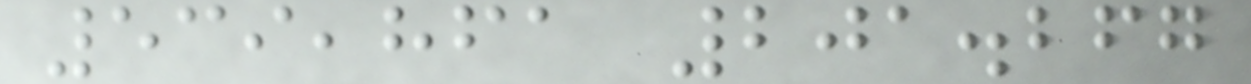539,861 201.267
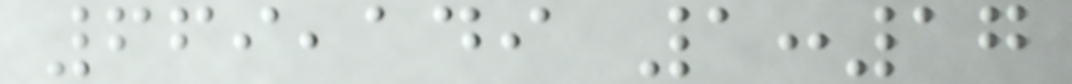669,149 1:17
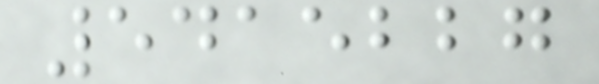5415227
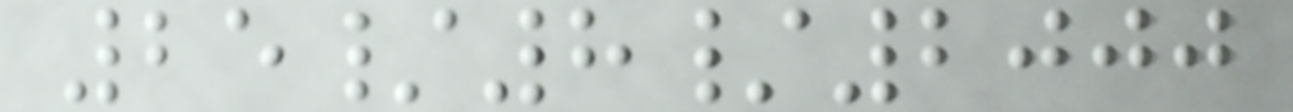25/8/2000
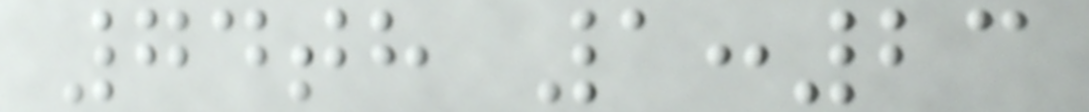74th 1:23
